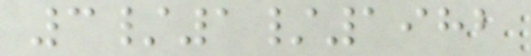3/1/1982
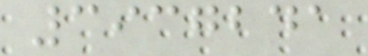3937241
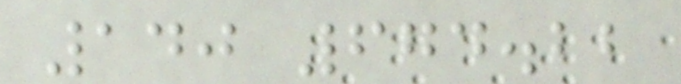140 674.22
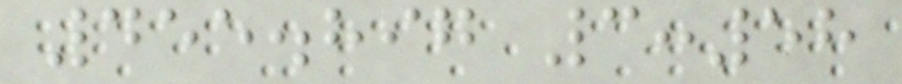455.897 3:58
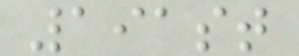191st
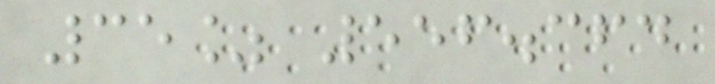35% 556.364
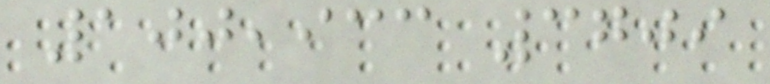100,933 3709
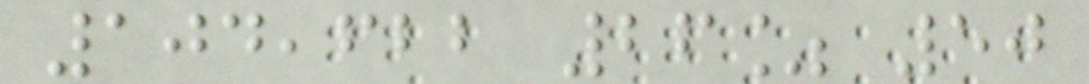104,622 26% 50
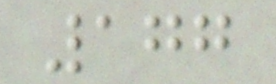177
